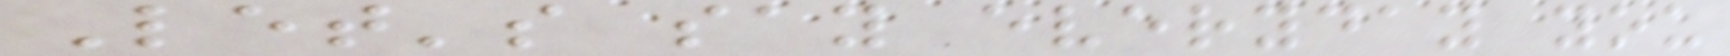Let's say everyday you
